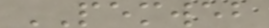PEMWEB
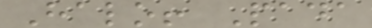Halo! Pada
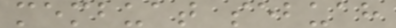membuat sebuah
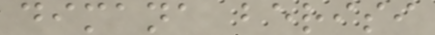dimana berisi
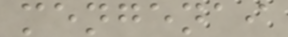mengenai
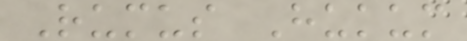Rumus Hukum
